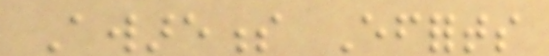Awareness Efforts
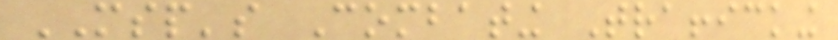MSP's Combating Trafficking
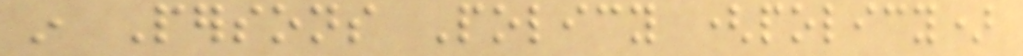in Persons Policy (policy)
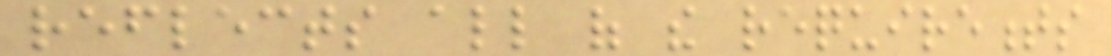reflects all of the requirements
